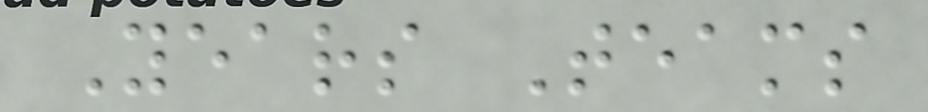Years Teams
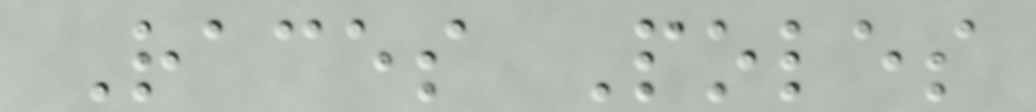Races Poles
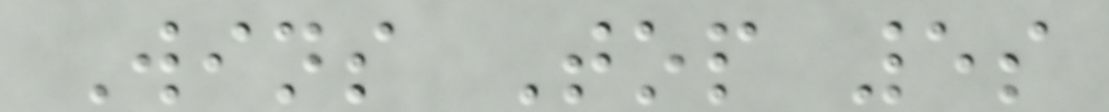Wins Top 5s
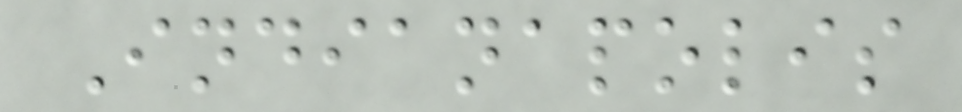Indianapolis
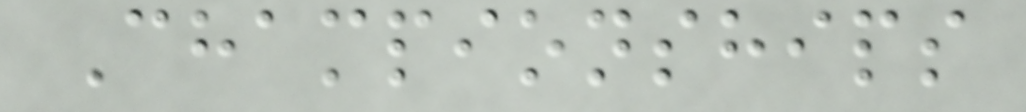Championships
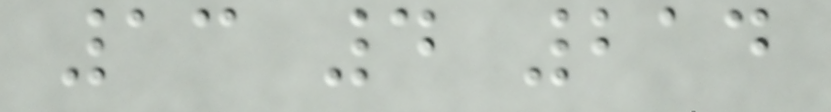13 4 214
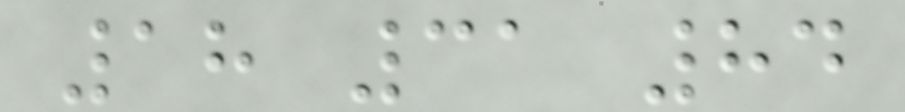18 31 84
